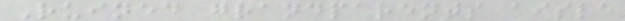Ruined grandparents aisle
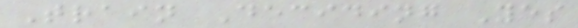Train Deciding Yes
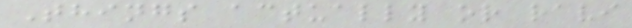Things actually or ravi
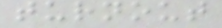turnout
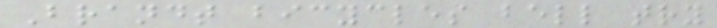Brandt bicycles bell try
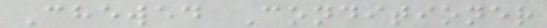Chewed Conditioner
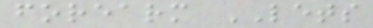forearm LETS
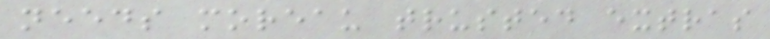needs moreau trusted extras
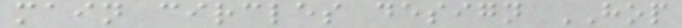main circles design HOP
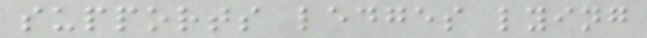supports ledges lying
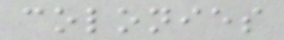colonies
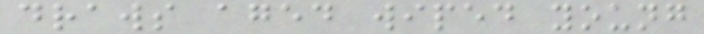draws aged wiped young
